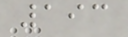193
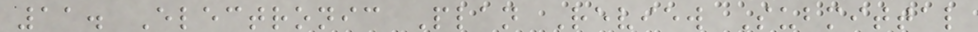11. Electronic Plan Review Submittal
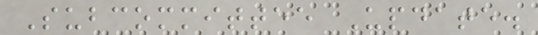Subcommittee Update.
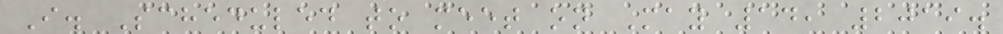I. Scheduled to meet on May 14, 2019.
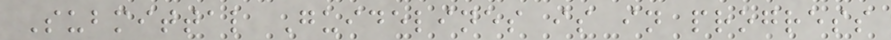Submittal Guidelines is in progress
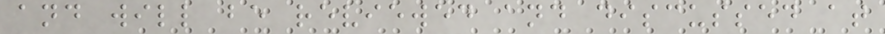and will be reviewed and discussed at
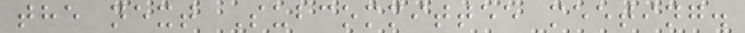the next Subcommittee meeting.
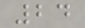24
